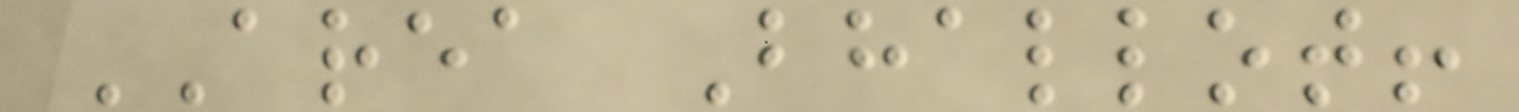AREA Bhallot!
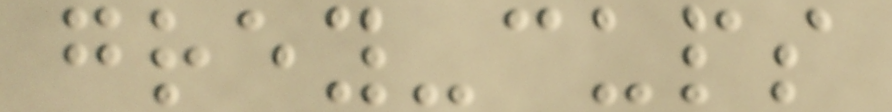grey-cups
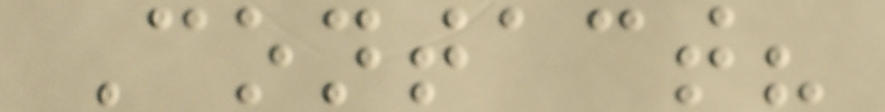Contact?
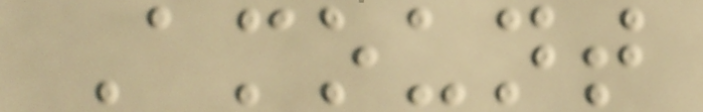Amount
